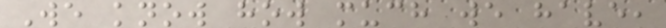We know how much we have,
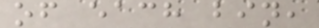of each bin,
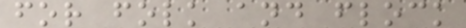for folk and flock
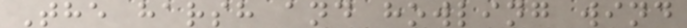The harsh and howling wind
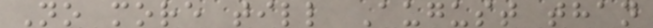No more till August than
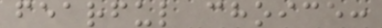fearful choice:
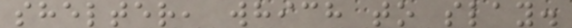shelter, which to slay.
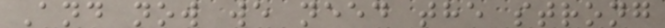And now we need the strong
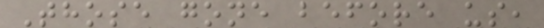Those gone before us,
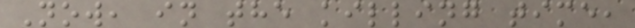Now, in the killing time,
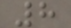8
